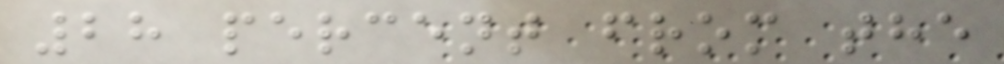28 percent from the
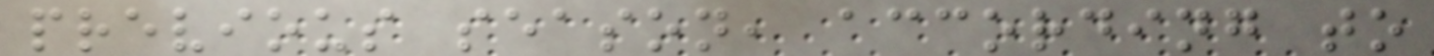previous season, according to
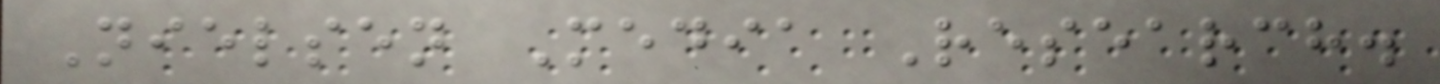Nielsen Media Research.
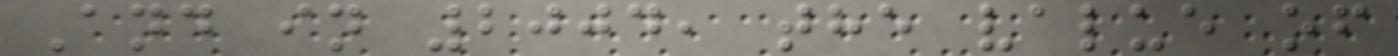And in 2004, the value of
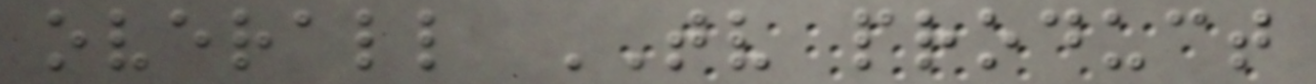overall TV product
